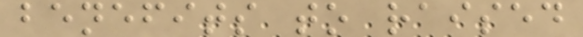benefits to raised
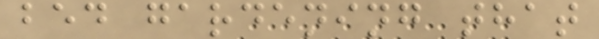bed gardening that
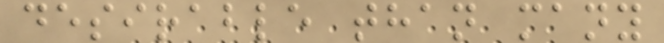desirable than many
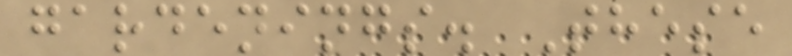gardenings. These
